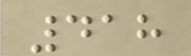418
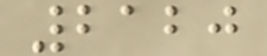2120
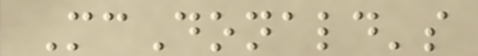McDonald's
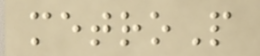metroP
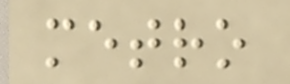metro
